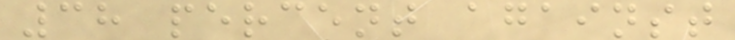38 percent against
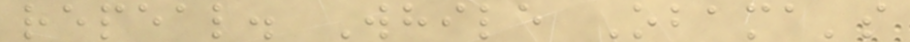repeal. While Obama's
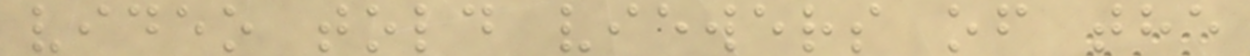video told viewers of the
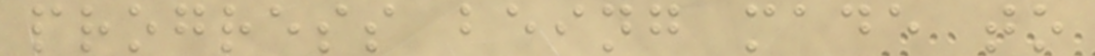progress being made to
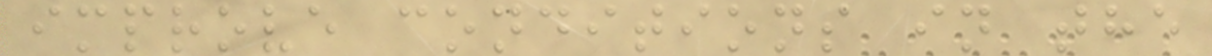improve conditions in the
